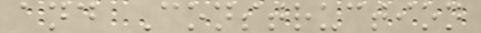and Construction
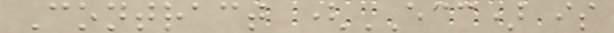Contract (ECC) is
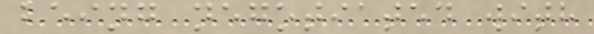being negotiated with
